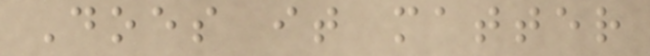Does it matter
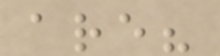are?
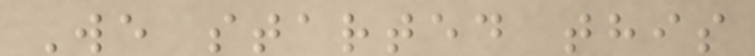We started this
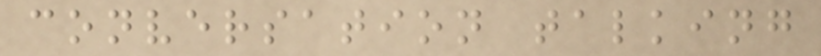conversation talking
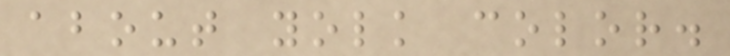about yolk color.
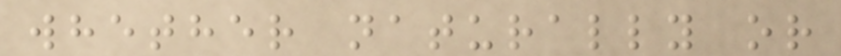whether naturally or
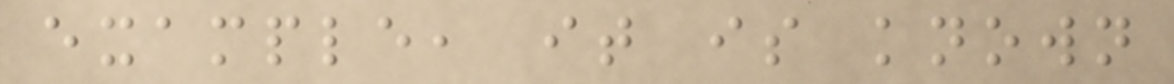example, it is known
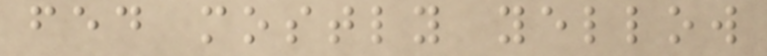fed mostly yellow
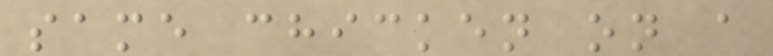same chicken on a
